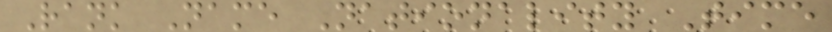Rank Name Nationality Time
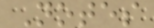Notes
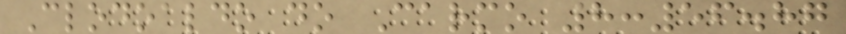Clodoaldo do Carmo 8:56.87
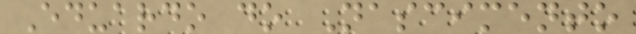Eduardo do Nascimento
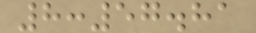8:57.81
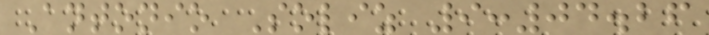Antonio Soliz 9:04.26
